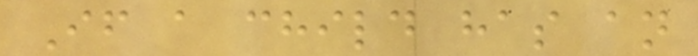If a child has an
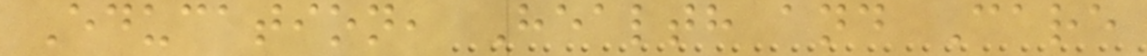Education, Health and Care
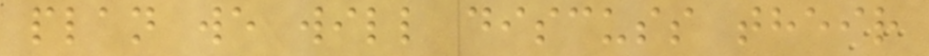plan we will discuss their
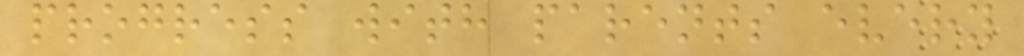progress with parents every
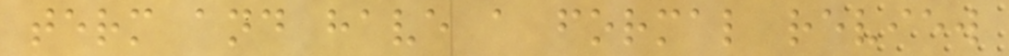term and have a formal review
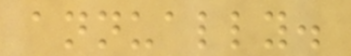annually.
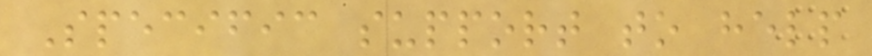Specific support to help
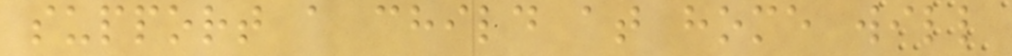support a child at home will
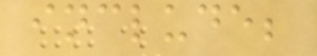include;
